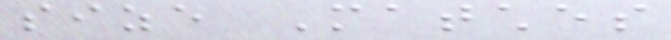size Matches
